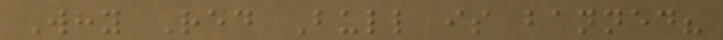Why Red Bull is banned?
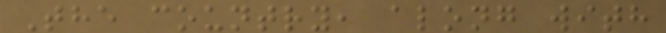The country, along with
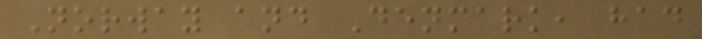Norway and Denmark, had
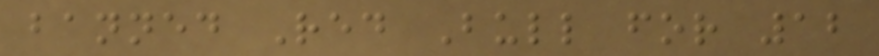banned Red Bull for 12
